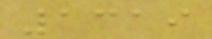1319
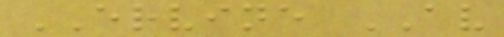ERVINE AV
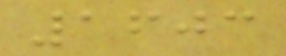1603
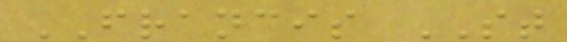FRANCIS ST
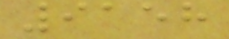9158
